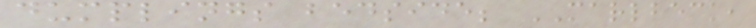dumplings bedside; MARLBECK,
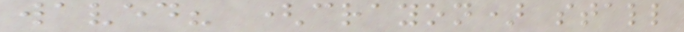waved? (crayon) stall
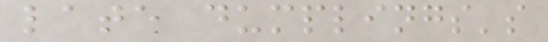late dumplings's
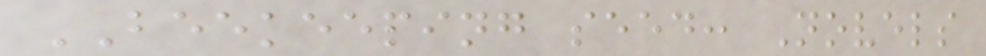BEEKEEPING seed: Novels
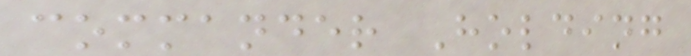commander Holding
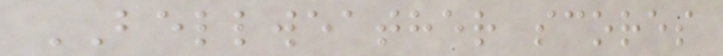BELLWEATHER scores
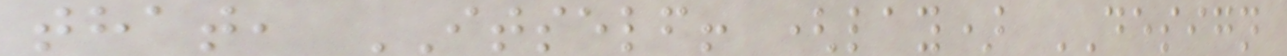that, ITSELF! (lay) DESIGN
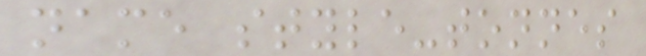name style-tonnes
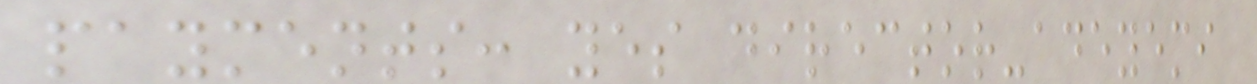payments: yes director-adeyemi
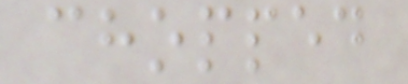chopped
